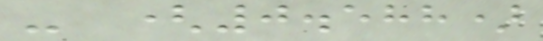- (0.588)
